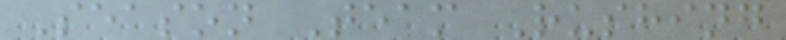Season Team Rushing
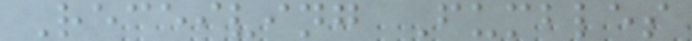Receiving Fumbles
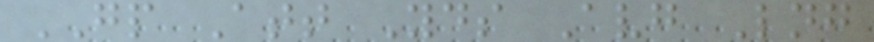GP Att Yds Avg Lng
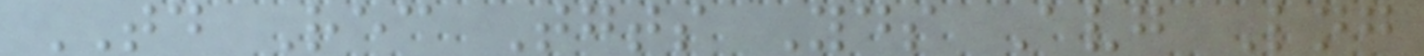TD Rec Tgts Yds Avg Lng
